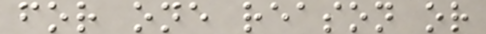for one reason or
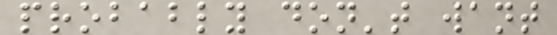probably don't want
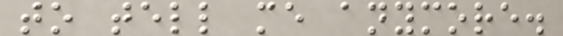to tell me anymore.
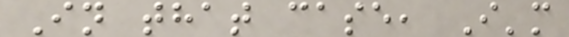In that case, I'm
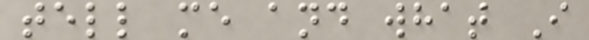tell me and what I
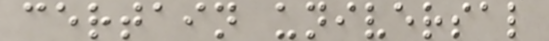certain universal
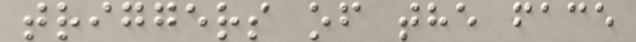triggers of the face
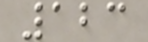123
